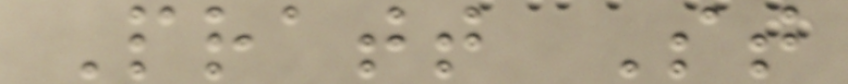Pratt St
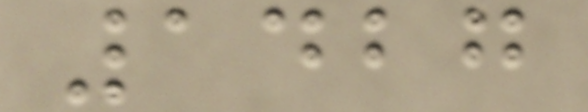1427
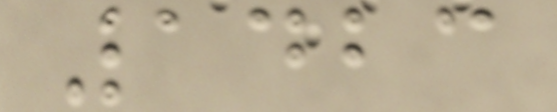1423
